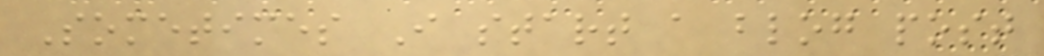Sometimes I start a blog post
